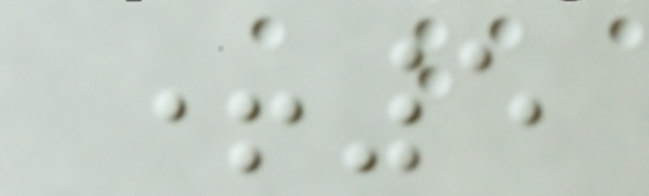+5
